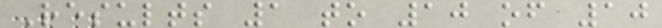Results 1 to 10 of 10
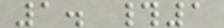1. #1
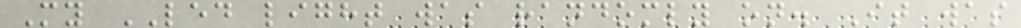My LED light was randomly on. It was
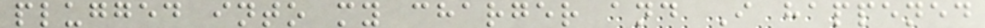plugged into my charger and I happened
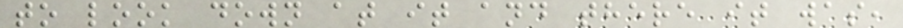to look down at it and there it was,
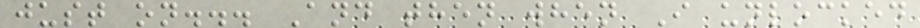just on... And then when I unlocked
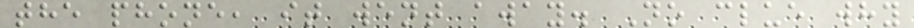the phone, it went away. No clue why
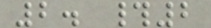2. #2
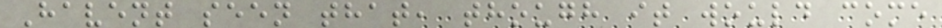Havent seen that, though it would come
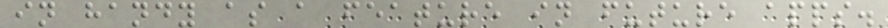in handy as a feature in future apps.
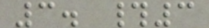3. #3
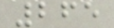265
